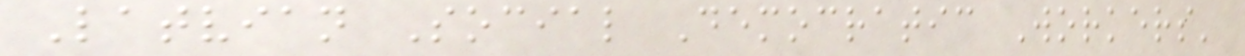Latvian Social Democratic Workers'
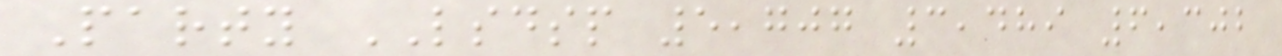Party LSDSP 5,707 3,489 6,302
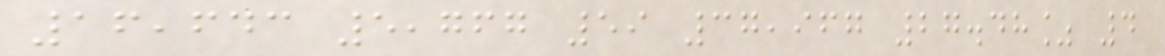16,643 5,767 59 37,967 27.48% 4
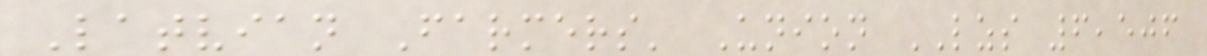Latvian Farmers' Union LZS 6,506
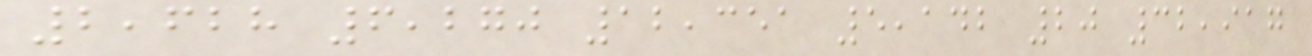2,628 6,270 12,351 5,142 20 32,917
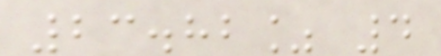23.82% 4
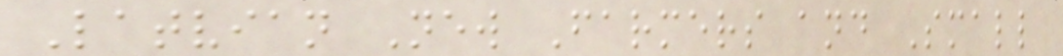Latvian New Farmers and Small
